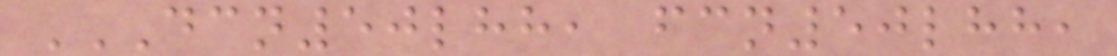DCN50LHH, FCN50LHH,
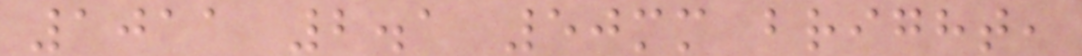1011 2.1 50mm bright,
